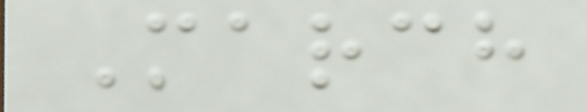March
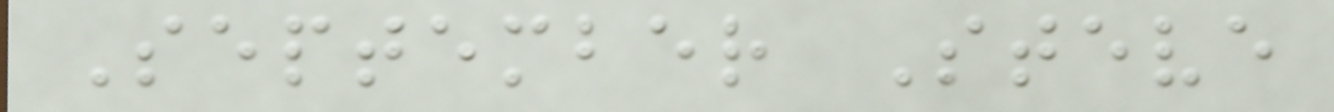September Steve
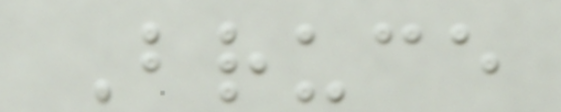Bruce
